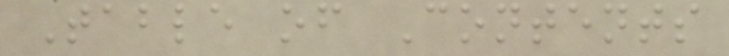Table of Contents
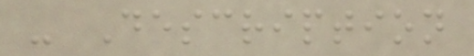- Description
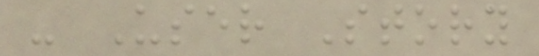- User Story
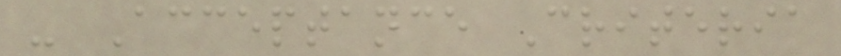- Acceptance Criteria
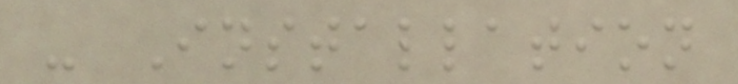- Installation
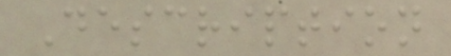Description
